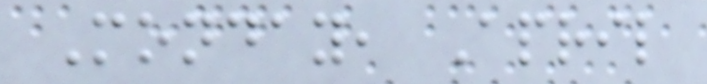Monday, April
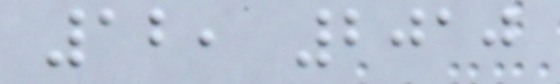12, 2010
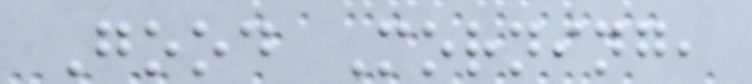Good Morning,
